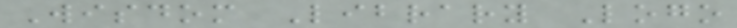Wisdom Library Logo
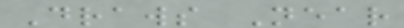Draws Near
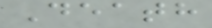Death
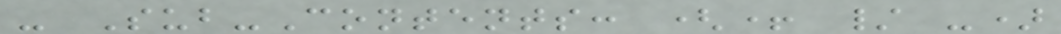- Sub-Contents: (+ / -)
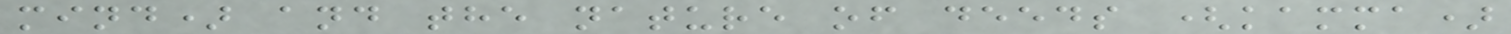mind) and the nature of deeds (kamma)
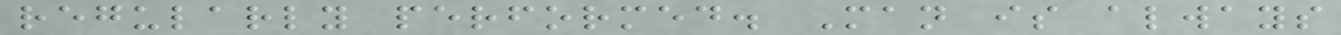regularly performed. Man is always
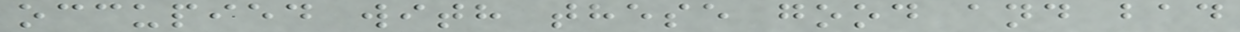occupied with these good and bad
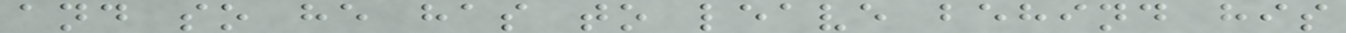and so he has to leave behind his
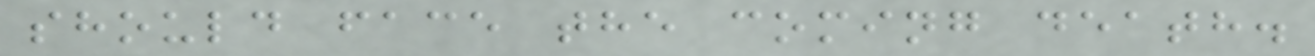should face the coming death.
